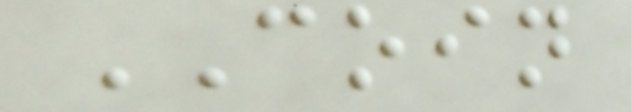COIN
